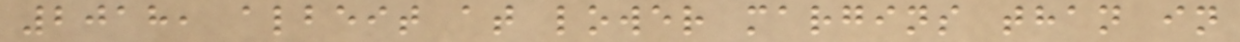2018, albeit at lower margins than in
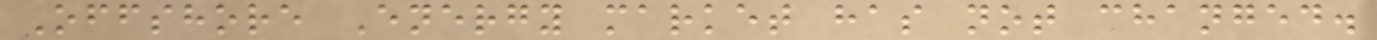Offshore Energy market has not changed.
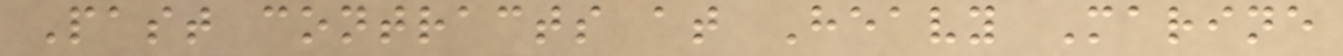Past contracts at Heavy Marine
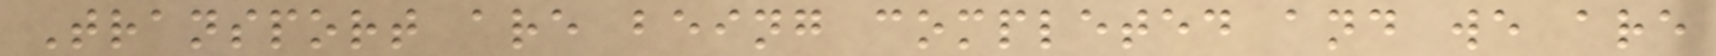Transport are being completed and we are
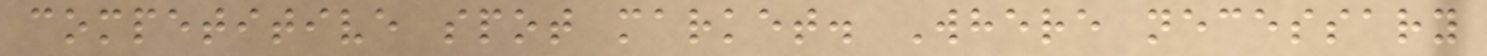competitive spot market. Where necessary
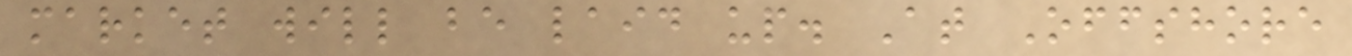market will be laid up. At Offshore
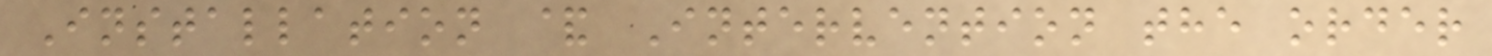Installation & Intervention the order
